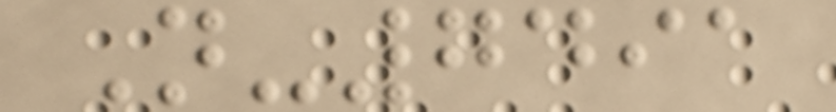N-7491
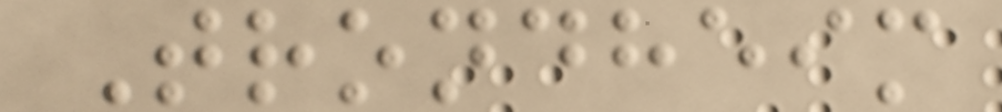Trondheim
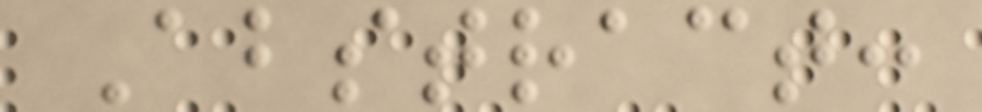Abstract:
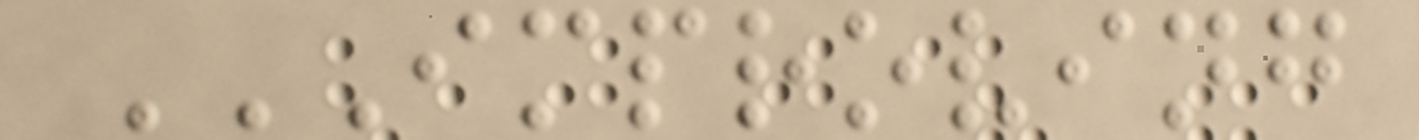IMPROVING
